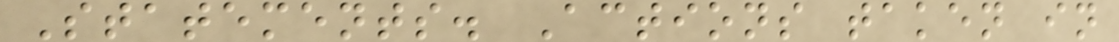Statements. Actions taken in
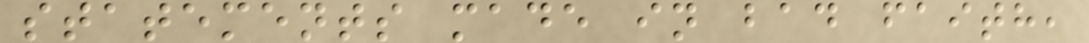statements made in bad faith,
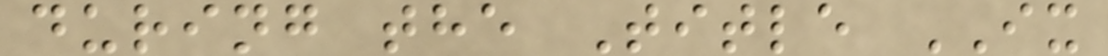during the Title IX
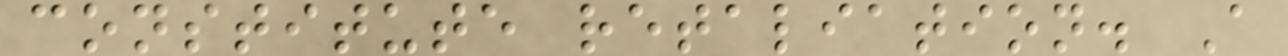constitute retaliation. A
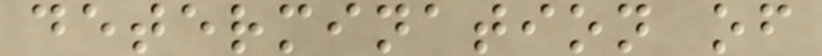determination of
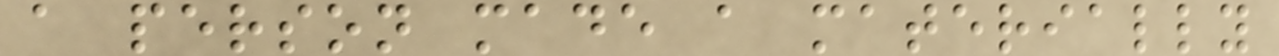a person made a materially
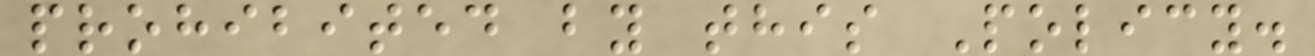prohibited by this Policy.
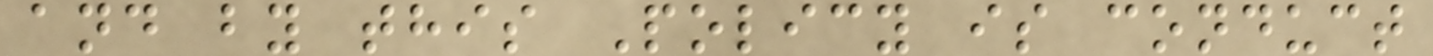and by this Policy is conduct
